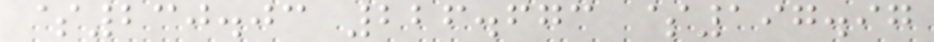$230.03 226.673 $197.97
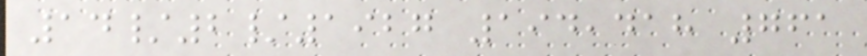14/2/1927 194,418 761
